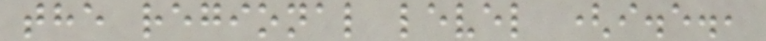the regional level (i.e.,
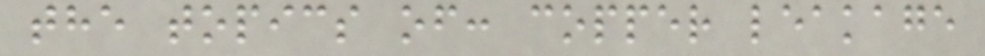the topics of: copper leakage
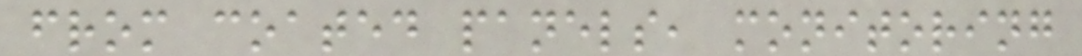from coated panels, monitoring
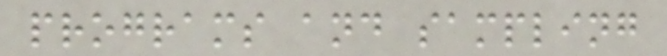programs and sampling
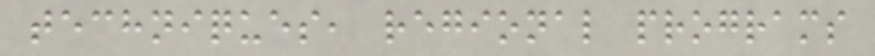techniques, regional programs
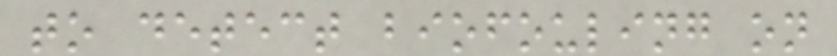to detect biofouling on
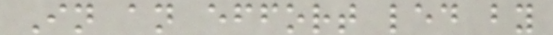In an effort led by
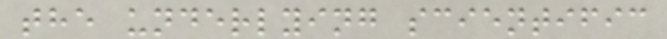the underlying scientific
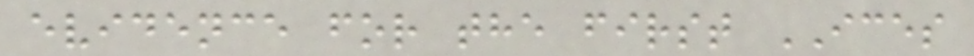evidence for the first ICES
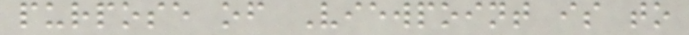purpose of Viewpoint is to
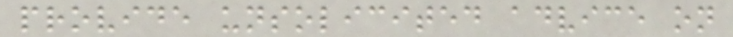provide unsolicited advice on
